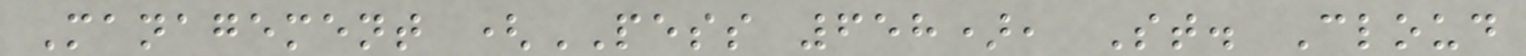Management (PESS 658), St. Cloud
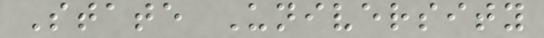State University
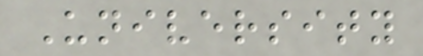University
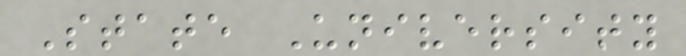State University
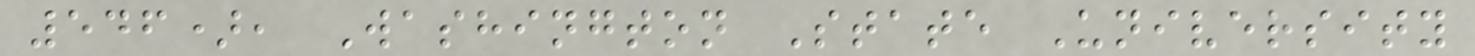546), Washington State University
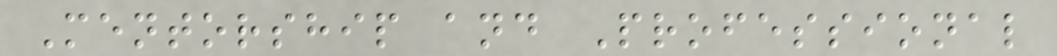Mentorship and Professional
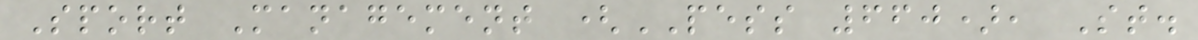Sport Management (PESS 660), St.
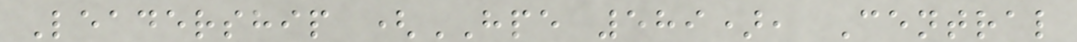Leadership (HPE 589), Central
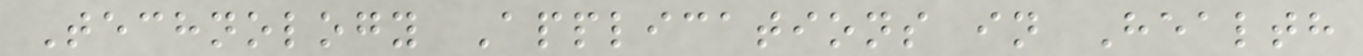Technology Applications in Health
